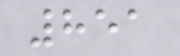851
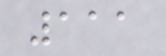111
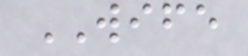WIFE
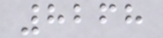8268
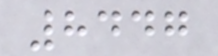8447
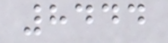8444
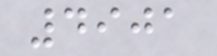4901
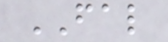FAL
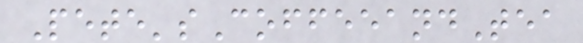Pete'sCoffeeandTea
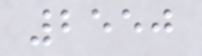2550
